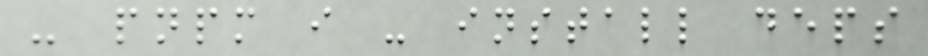- pnpm i - install deps
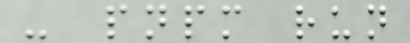- pnpm run
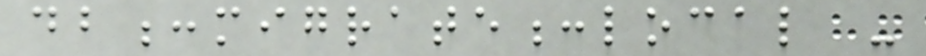db:migrate:local -
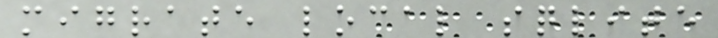migrate local sqlite
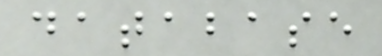database
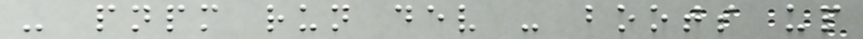- pnpm run dev - boots up
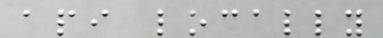api locally
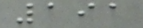191
